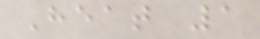Heat 1
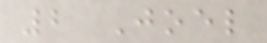2 Joel
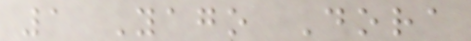1 Yago Dora
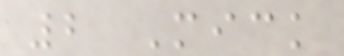2 Mick
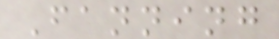Fanning
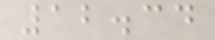12.34
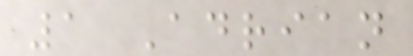1 Adrian
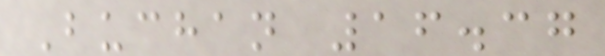Buchan 16.37
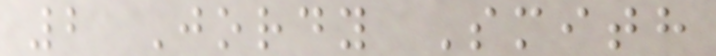2 Jordy Smith
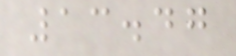13.47
